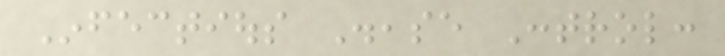Infectious Disease Control:
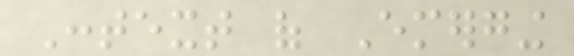Context of Emerging
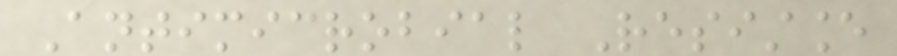Antimicrobial Resistance
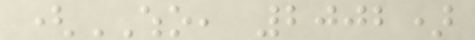(WHO, 2002)
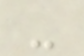-
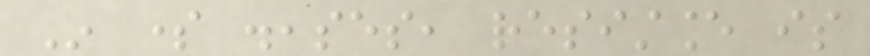In some diseases, resistance is
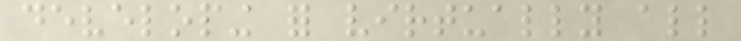developing for virtually all
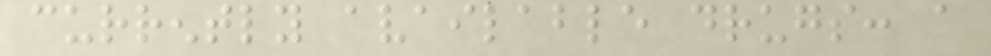currently available drugs: a
